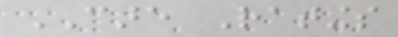CARE Ratings
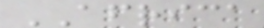AFRICA
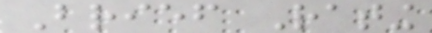Brief Rating
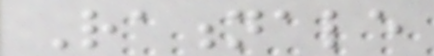Rationale
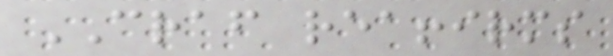CRAF reaffirms
